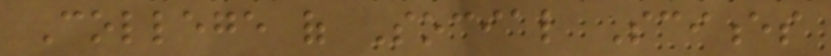College of Social Sciences
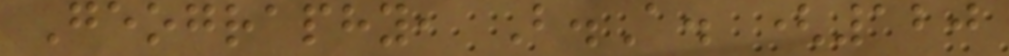Geography, B.A. (120
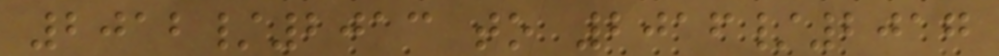2012/2013 to 2016/2017
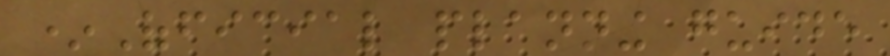*Official planning guide
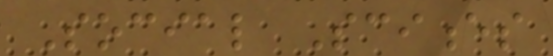Social Sciences
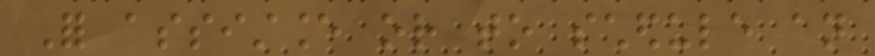For assistance or to schedule an
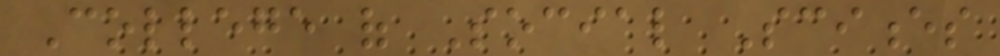College of Social Sciences
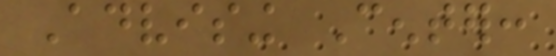Advising Center:
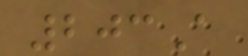203A
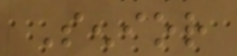Senior
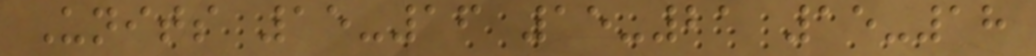Units 15-16 15-21 15-18
